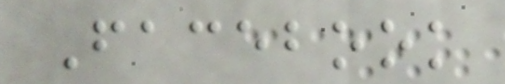Facebook
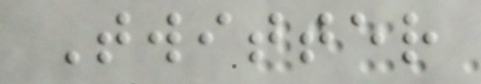Twitter
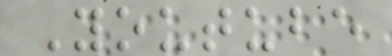Youtube
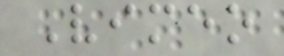Vimeo
